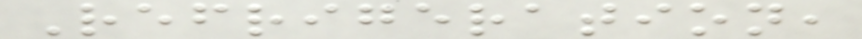Refrigeration,
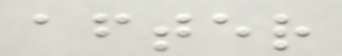after
